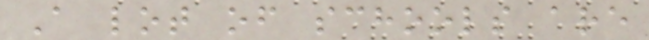A lot of schools are
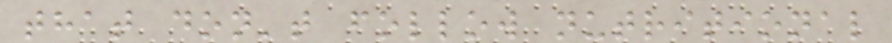that don't follow nutritional
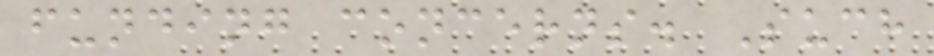funding concerns. Such
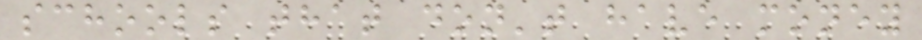schools that don't have money
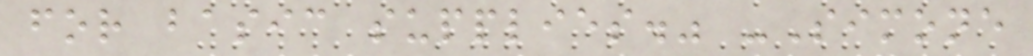for basic supplies." -Simone
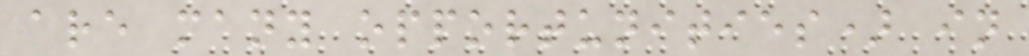are many opportunities) in
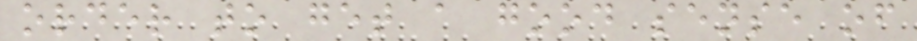order to get a good sense of
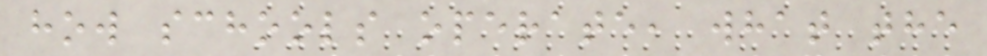how schools operate, what the
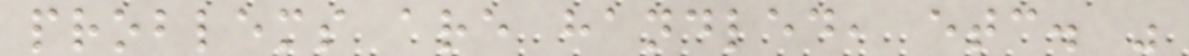problems are handled, etc. "
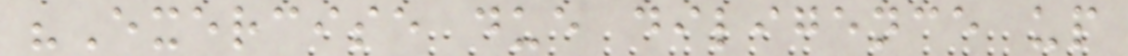"Exercise due diligence up
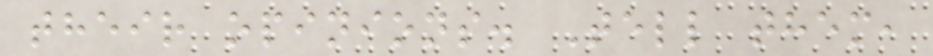their opinions. Tell them,
